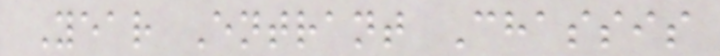Year Entrant Chassis
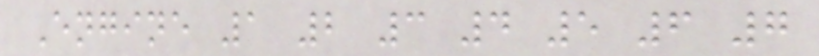Engine 1 2 3 4 5 6 7
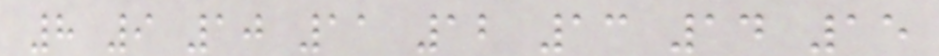8 9 10 11 12 13 14 15
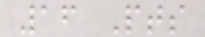16 Pts
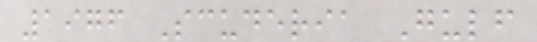1976 Scuderia Gulf
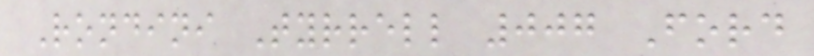Rondini Tyrrell 007 Ford
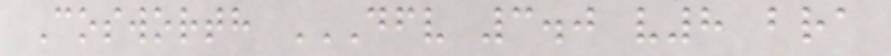Cosworth DFV 3.0 V8 BRA
